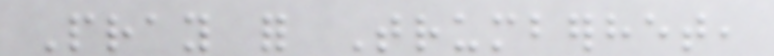Pray for Trumberhet,
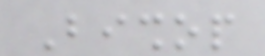Bishop
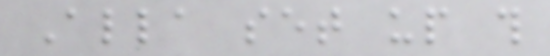Alla set up this
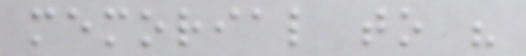memorial to his
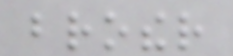brother
